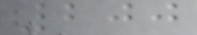200
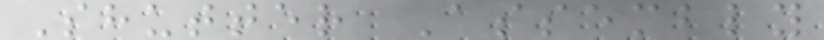Shutter Assembly
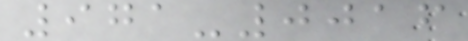971-0016
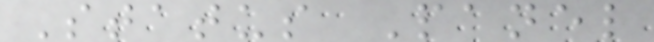Status Panel
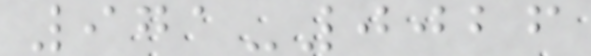971-0026
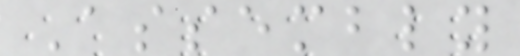Assembly
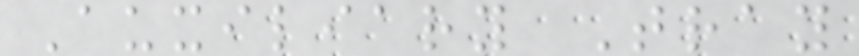Auxiliary Tray
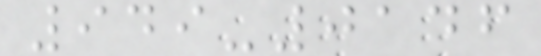949-0146
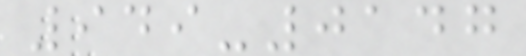949-0147
